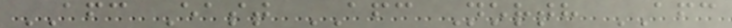AFC East AFC North AFC
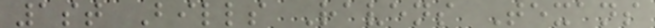1st Bills Ravens Texans
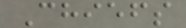Chiefs
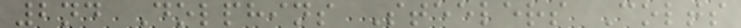2nd Dolphins Steelers Colts
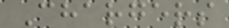Chargers
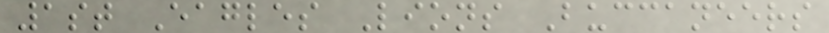1st Eagles Lions Buccaneers
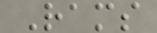Rams
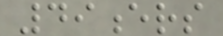49ers
